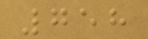758
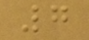7
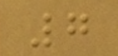7
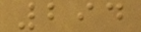294
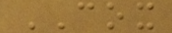COX
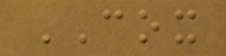COX
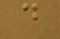d
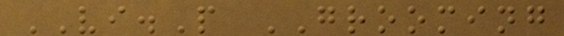VI.P GROOMING
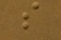s
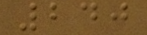240
